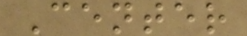Center
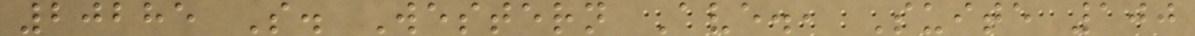20285 S. Western Ave., Suite 100
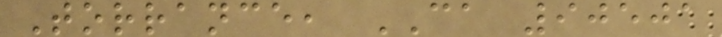Torrance, CA 90501
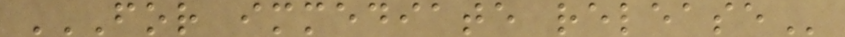FOR IMMEDIATE RELEASE
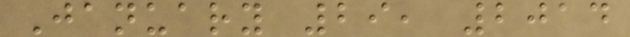January 29, 2014
